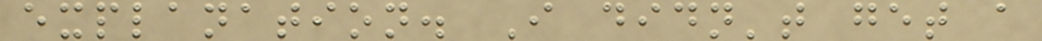explanation. I didn't get a
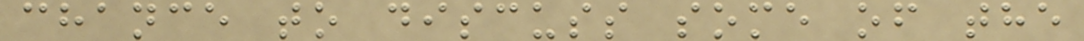chance to discuss some of the
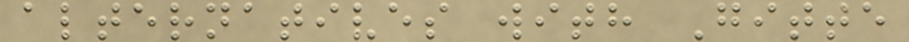alternatives with Gitte
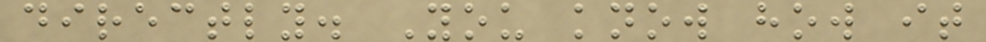directly. You know how it
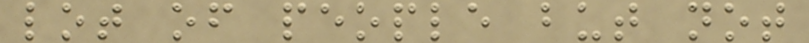lot of people but not
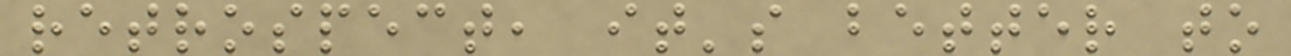retrospect, it's better to
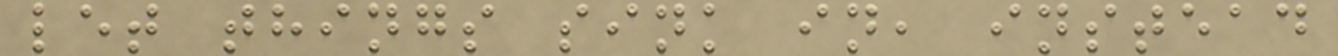let things sink in, instead
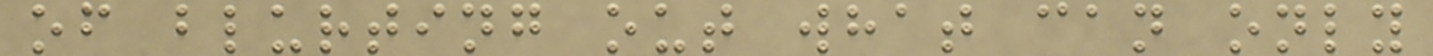of blurting out what can only
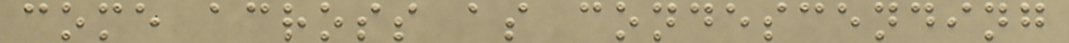come across as condescending
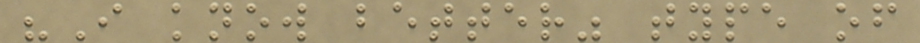"I know better" type of
